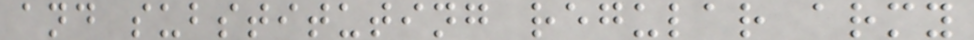and substituting regular army
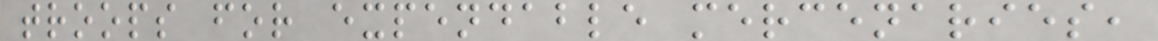troops for expendable mercenaries,
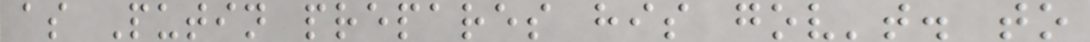as Putin prepares his gov't. to
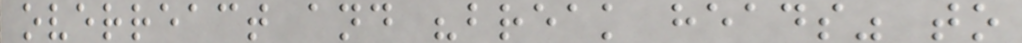overreact and "break heads" to
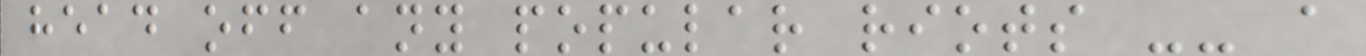head off any popular riots -- a
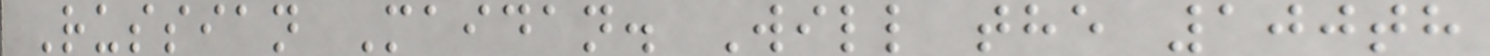Russian Maidan. Will the 100th
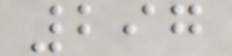297
